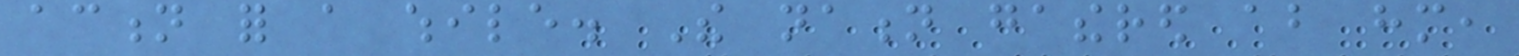action for a while. The nation gathered about him,
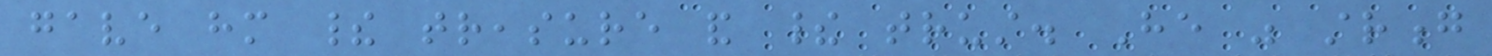gave him their treasure and their trust. He was strong
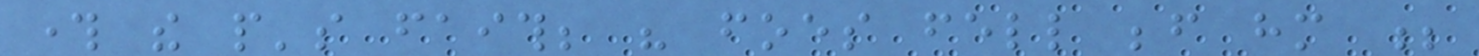through the people's faith; his foes fell before him ;
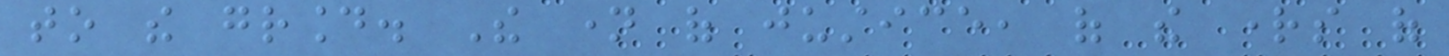to the ground. The name of justice, of the rights of
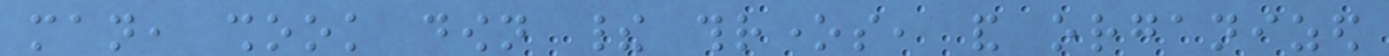man, shook down their thrones, and organized
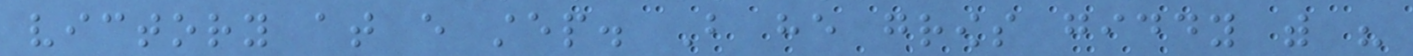victory at every step. But he grows giddy with his
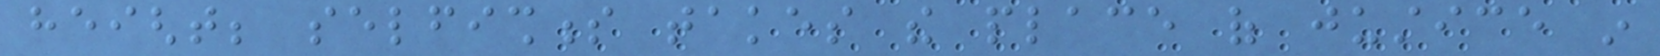height; selfishness takes the place of justice in
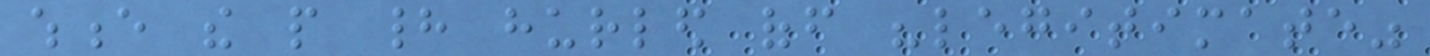whence the people had hurled off "legitimate"
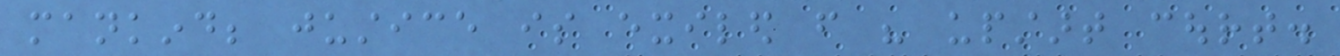mankind; justice is exiled from his upstart court.
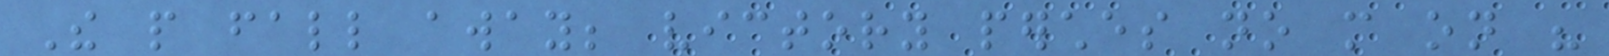The people fall away; victory perches no more on his
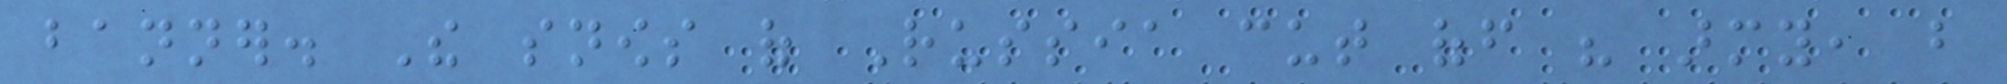banner. The snows of Russia cut off his army, but
